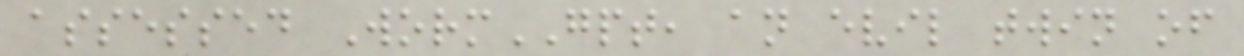assessed WormGPT, an evil twin of
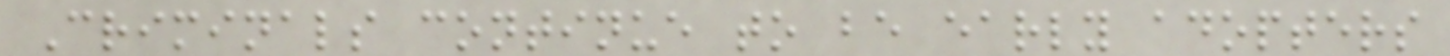Criminals continue to be early adopters
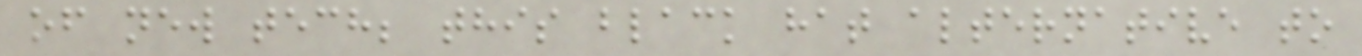of new tech; this black hat alternative to
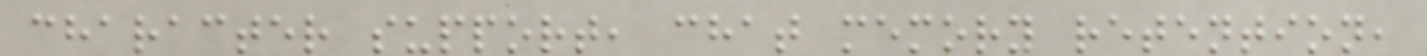character support, chat memory retention,
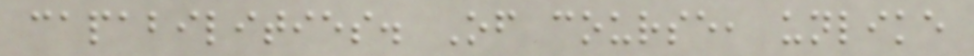capabilities. Of course, unlike
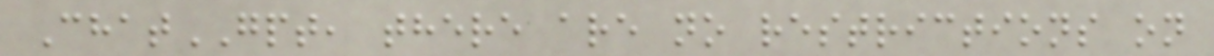ChatGPT, there are no restrictions on
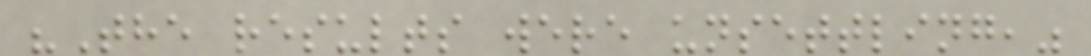"The results were unsettling,"
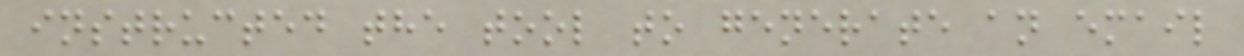instructed the tool to generate an email
